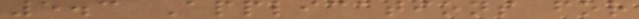5.3 Applications for
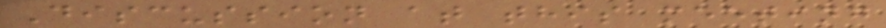Discussion at this meeting
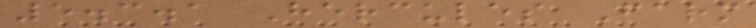5.3.1 Hercules Farm
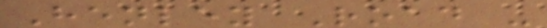Henley Road -
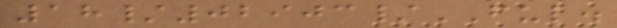18/02903/FUL.
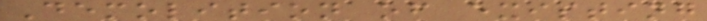Demolition of existing
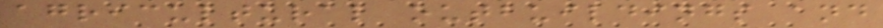agricultural outbuildings and
